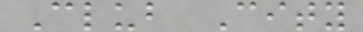Club City
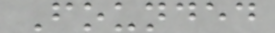Founded
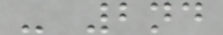- 2nd
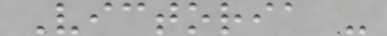Victoria -
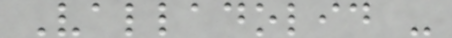Valladolid -
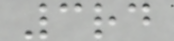3rd
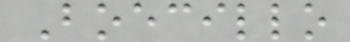Boecillo
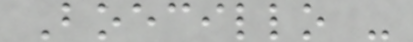Boecillo -
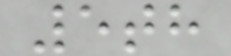5th
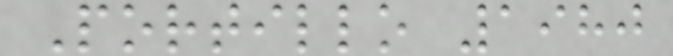Portillo 1980
